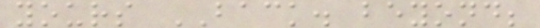yours BACK. beyond;
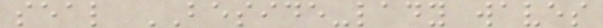seal BESIDE-lady waves
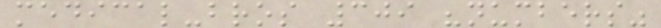medical-bros 309 "numbers"
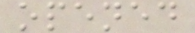opened
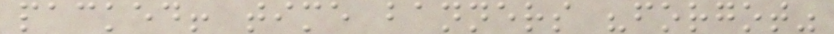packed! time banners "forgot"
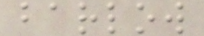barlow
